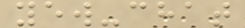yew-chat
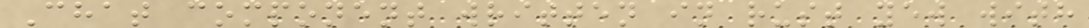Chat component written in rust yew with
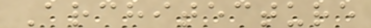Architecture
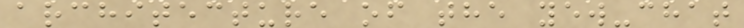architecture of the yew-chat
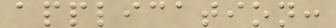application:
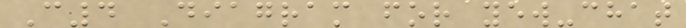C4 Diagram for yew-chat
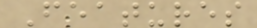Features
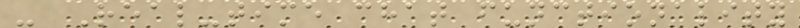- Real-time chat functionality
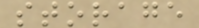storage
